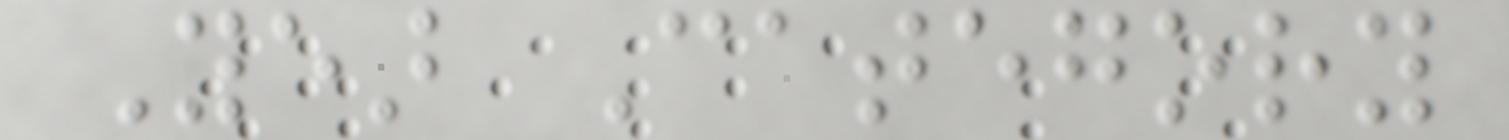Year Category
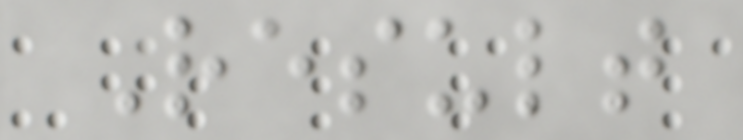Result
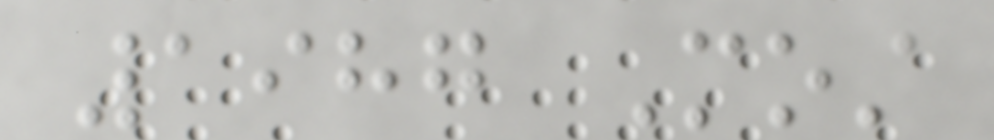1987 Most
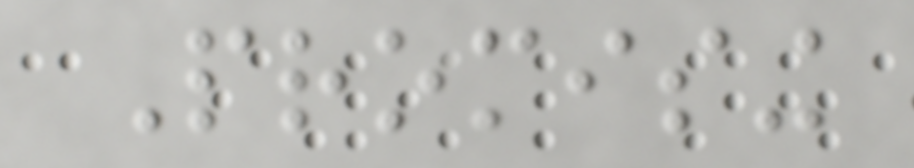Promising
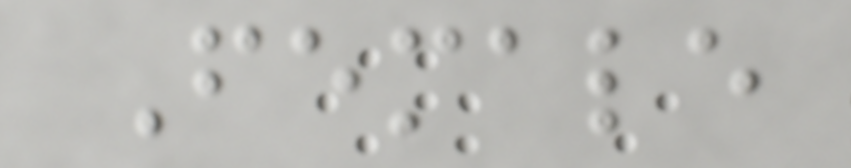Female
